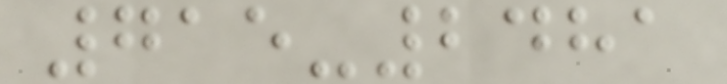715-2481
